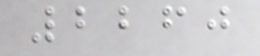2260
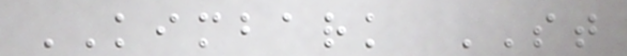KIMBARK ST
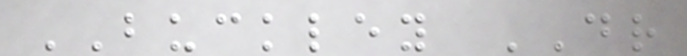BUCKLEY DR
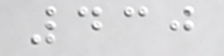430
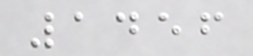1456
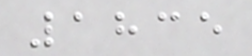1835
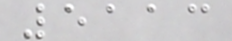5113
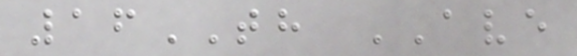16TH AVE
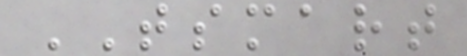TSMART
